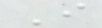I
